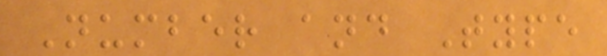Number and Type
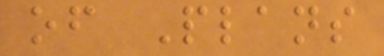of Plans
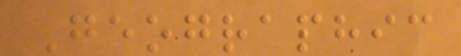Geographic
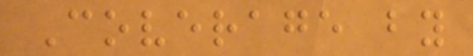Coverage by
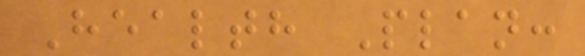Health Plan:
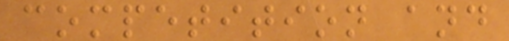competition and
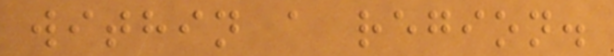within a region.
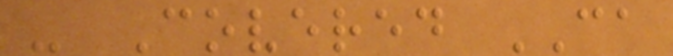- Covered CA
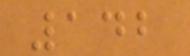142
